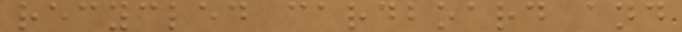recycled cardboard and
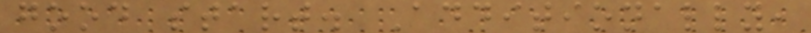good start. Additionally,
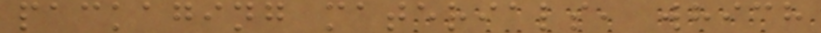packaging materials, which
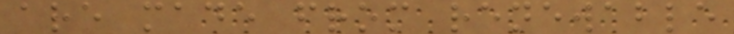are made from renewable
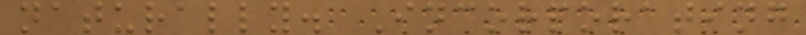naturally. Incorporating
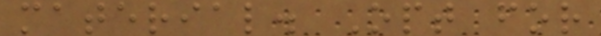material. Opt for
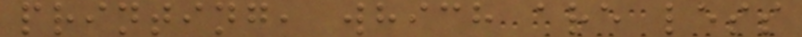printing, which are less
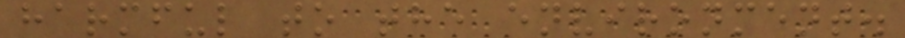harmful to the environment.
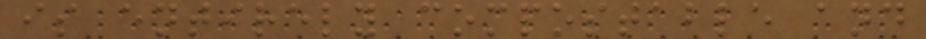is entirely compostable and
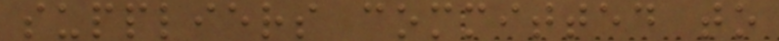suppliers committed to
